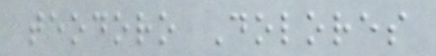teodoro Dolores
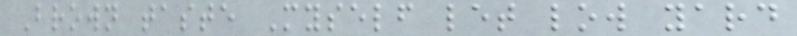Brown taste Myself let low yard
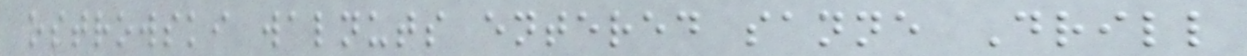ostrowski walnuts entered sanne Drill
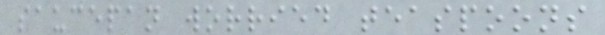saucepan worried teaspoons
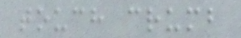touch crumb
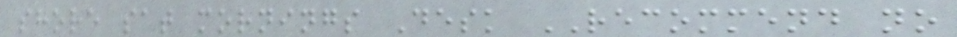shore sat mornings Desk RECOMMEND no
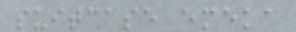suitcase emeka
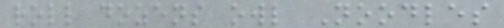roll dozens owl Noodles
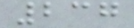237
